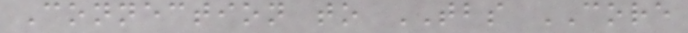Connection to TBS CORE
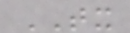TX
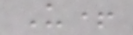U+
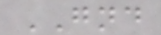GND
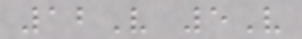12V 5V
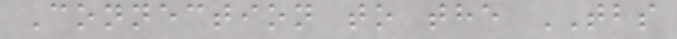Connection to the TBS
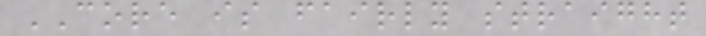CORE is fairly straight
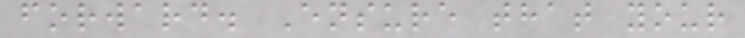forward. Ensure that your
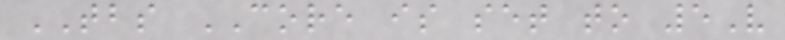TBS CORE is set to 5V
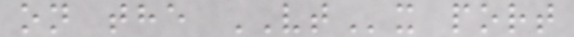on the VTx port
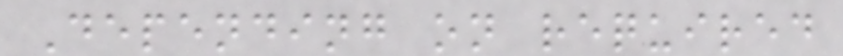Depending on required
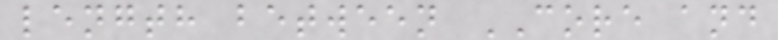length between CORE and
